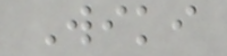Wiki
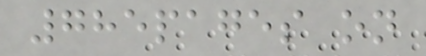785pages on
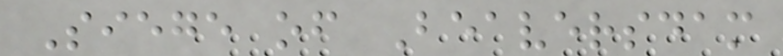Siege of Beaversdam
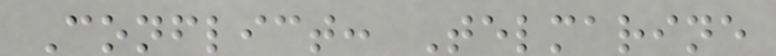Conflict: Telmarine
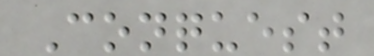Conquest
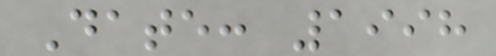Date: 1998
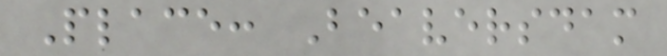Place: Beaversdam
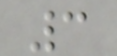3
